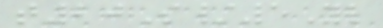t20S/5Yl
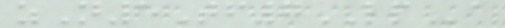zN5Tf7LPa
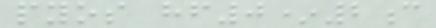pyos hf0*2c
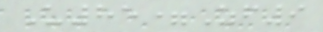U85=Zf9
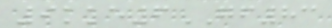9kke6GF83
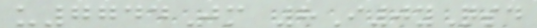u7744Jm 8I0yQsd
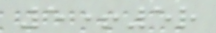5+5r
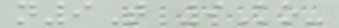n9T 9Ko-
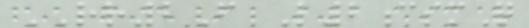RR2F L2csmQ
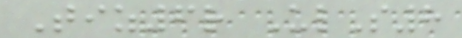Tiz6r UlS8
